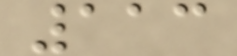113
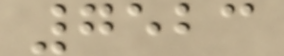7523
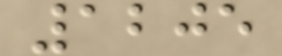1205
